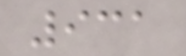931
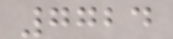7724
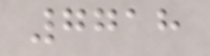7718
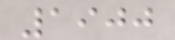1900
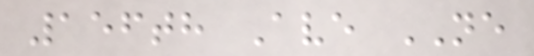156th Ave NE
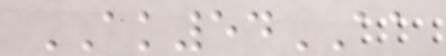AK54AA
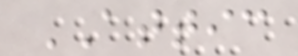ATTIC
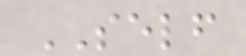SELF
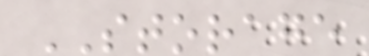STORAGE
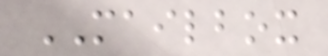MAILBOX
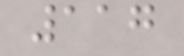117
